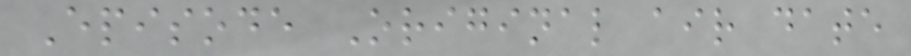Episode Original air date
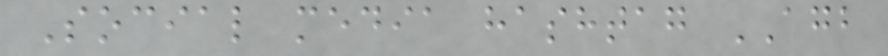Social media hashtag AGB
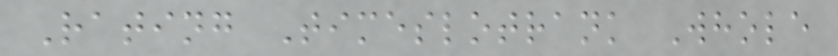Rating Timeslotrank Whole
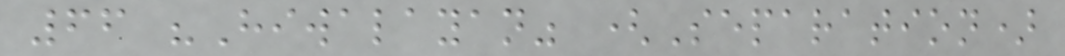66 "Hiwalayan" (Separation)
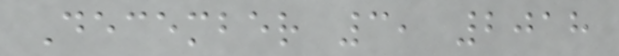December 3, 2018
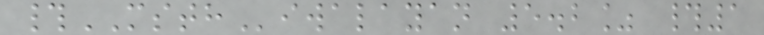#MSTHiwalayan 5.2% #1
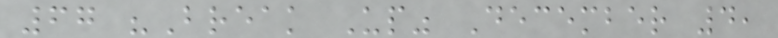67 "Break Up" December 4,
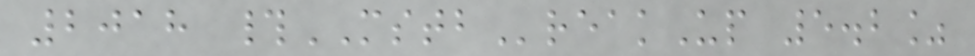2018 #MSTBreakUp 5.2%
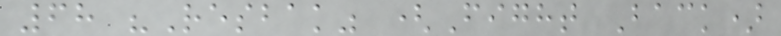68 "Resbak" (Fight Back)
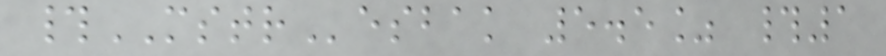#MSTResbak 5.5% #1
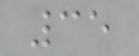35
